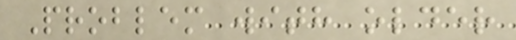Problem with older
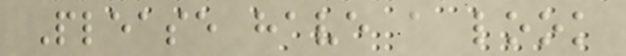Please have a look
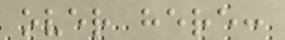over here:
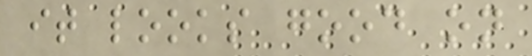it looks good on
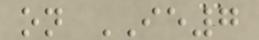on IE7
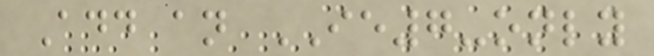Add an IE7-only
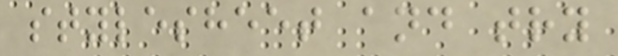stylesheet and try
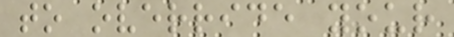to override your
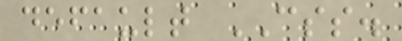default CSS.
